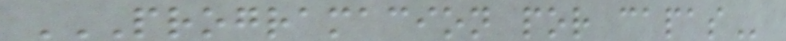PROGRAMACION POR CAPAS
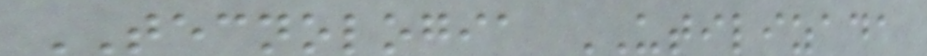TECNOLOGIA UTILIZADA
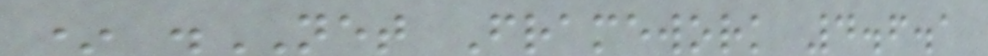* .NET Framework 4.6.1
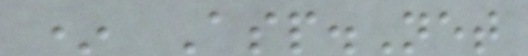* Asp.Net
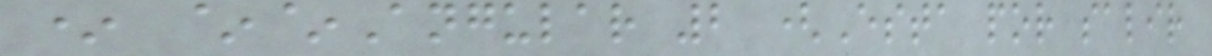* ~~Angular 2 (Esta por salir
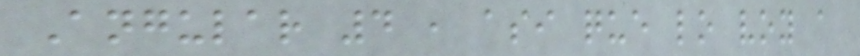Angular 4 , asi que lo voy a
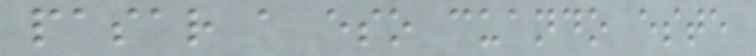pasar a eso cuando este
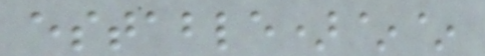estable)~~
